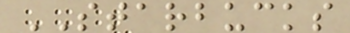STARBUCKS
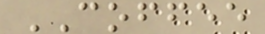COFFEE
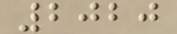2020
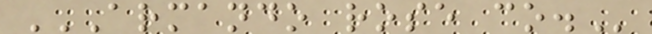ARMANDO ROSE CO.
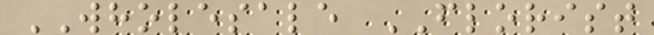WHOLESALE FLORIST
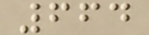664
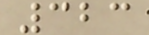323
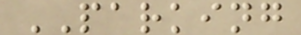PARKING
